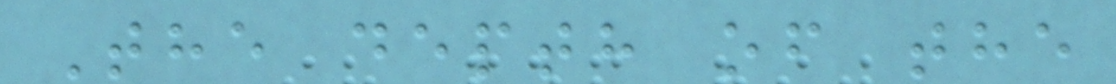The depth of the
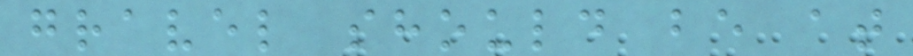gravel should be at
